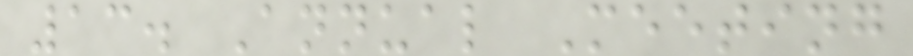13. Annual Meeting
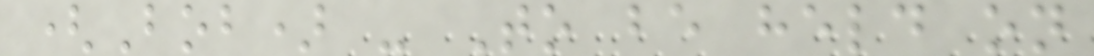(Bob) - To be held on
